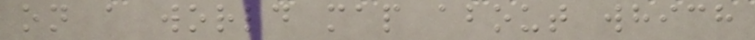on a world map about which
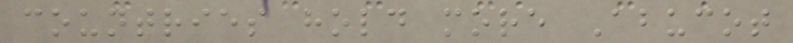countries hold more Abucot
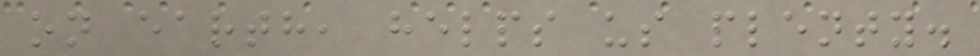on earth, helps us plenty.
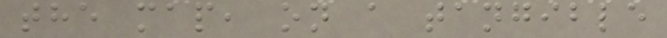the map, on a tangible
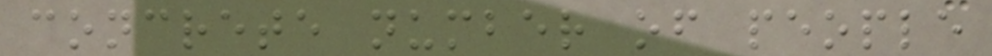concrete number of people
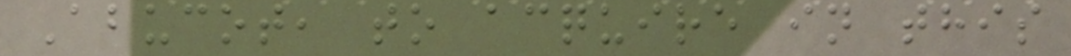Abucot, to acquire in this
